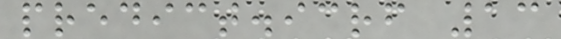predict.icrf 13
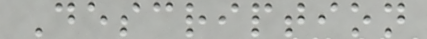Description
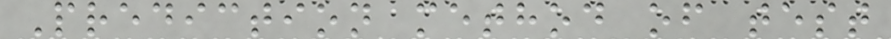Prediction method of test
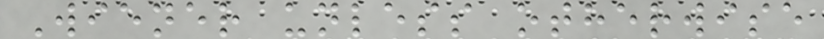Wiener unless otherwise
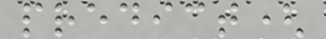predict(
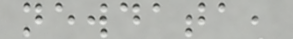newdata,
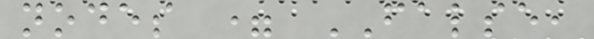nodes = FALSE,
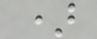)
